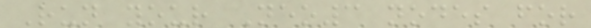Run your Neo3 nodes for
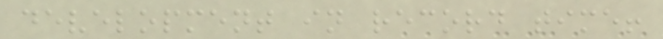development in record time!
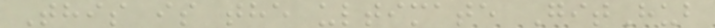This is the ultimate GitHub
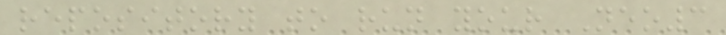repository to run your Neo3
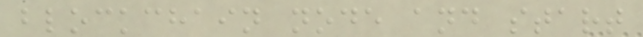blockchain node and start
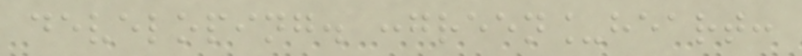developing. :green_heart:
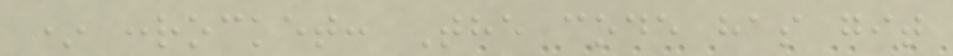* :rocket: The code has git
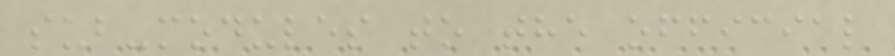sub-modules to the official
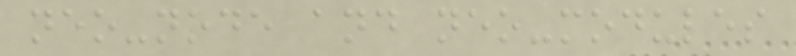neo-node and neo-modules
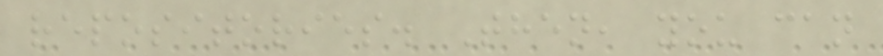repositories. Then, you can
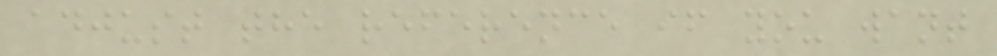adjust the reference if you want
